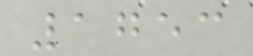1753
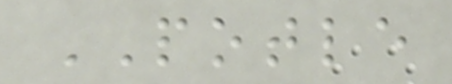POTLE
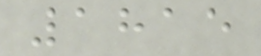1815
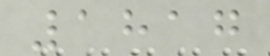1817
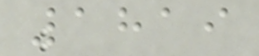1819
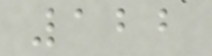122
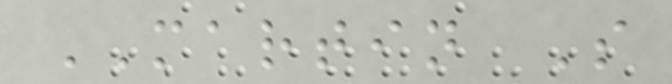MARTIN S
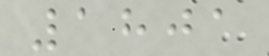1801
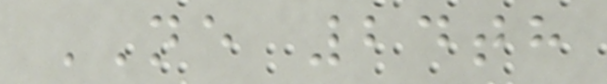NE 24th
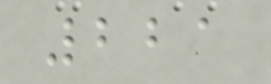221
